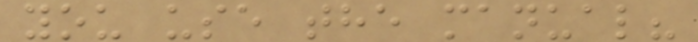you use the manual?
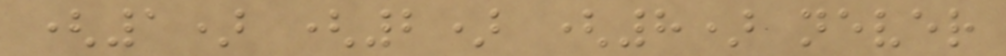(1) (2) (8) never
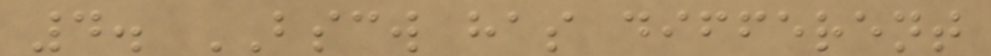4. BSCW has different
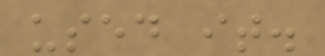used it.
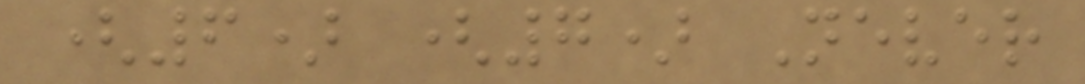(6) (7) Never
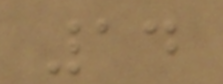14
